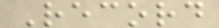Record
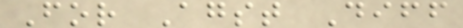For Agst Diff
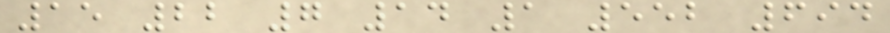15 22 7 14 1 552 694
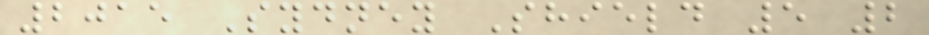2015 Sydney Shield 5 2
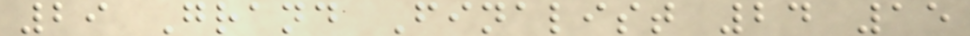29 Grand Finalist 24 15
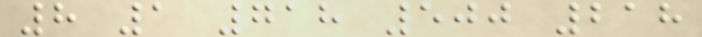8 1 718 500 218
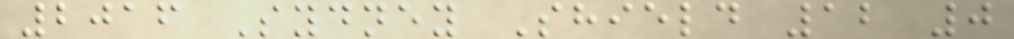2016 Sydney Shield 12 0
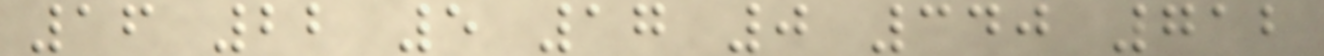16 22 5 17 0 340 712
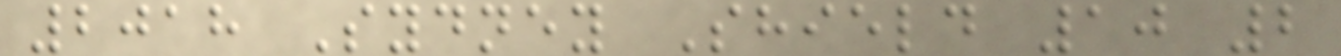2018 Sydney Shield 10 2
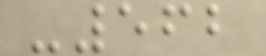-562
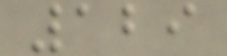129
